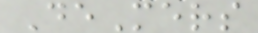DeMers
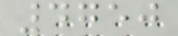4750
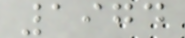1974
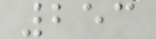253
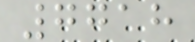7718
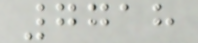7718
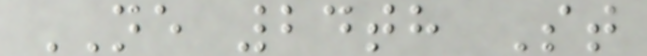NE 24th St
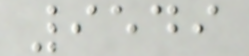9549
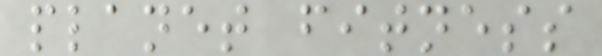planet fitness
